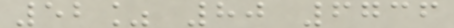52% 80 6736
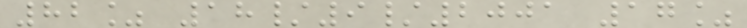82% 18/9/2001 17%
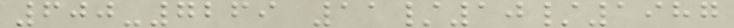600-7269 11/10/1987
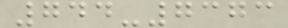744-7373
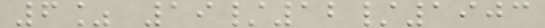6% 19/12/1903
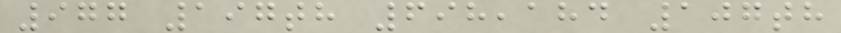977 197th 698,184 107th
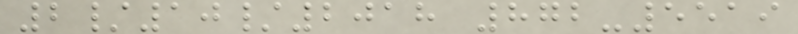2/10/2018 872-5519
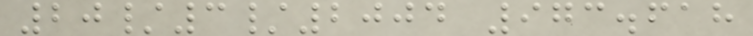20/3/2004 973.618
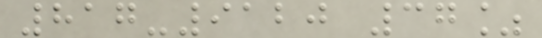817-9120 37%
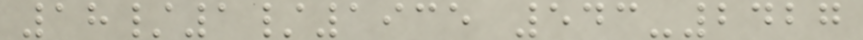18/1/1935 543-2427
